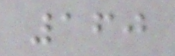160
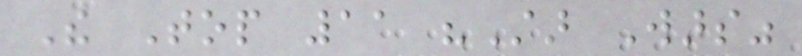The Top 11 "Star Wars"
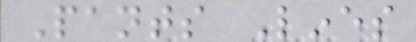Pants Lines
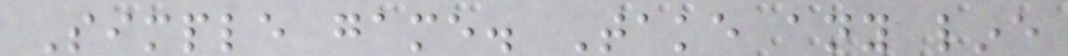Simple game. Take any line
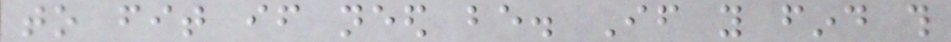to fit if need be. If you find this
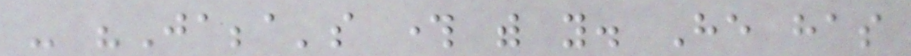- "Jabba's through with you. He has
